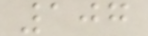107
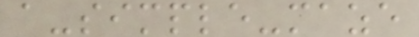a-simple-maze
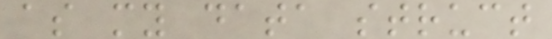as my data struct
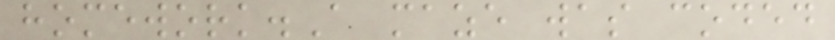homework.A maze was coded
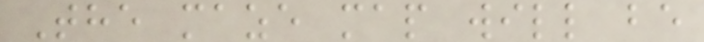The maze map will be
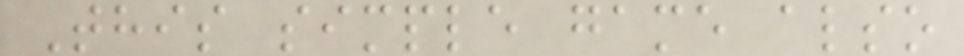This simple game also
